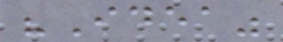"Idea"
